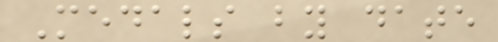Medals by date
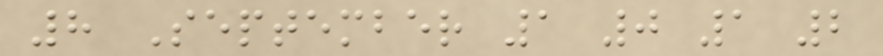8 September 1 0 1 2
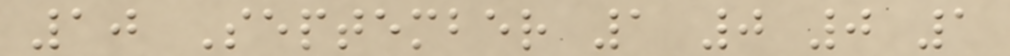10 September 1 0 0 1
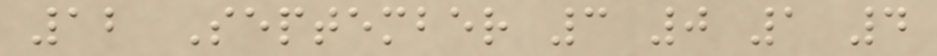12 September 3 0 1 4
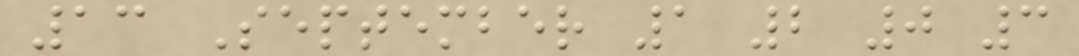13 September 1 2 0 3
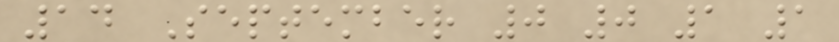14 September 0 0 1 1
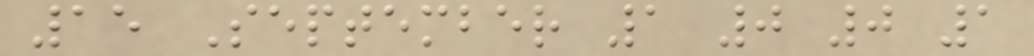15 September 1 0 0 1
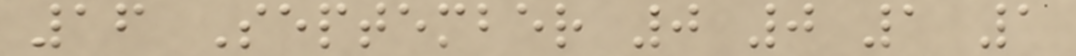16 September 0 0 1 1
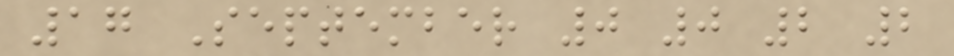17 September 0 0 2 2
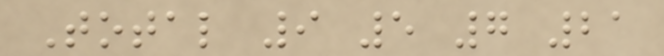Total 9 5 7 21
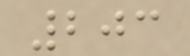203
